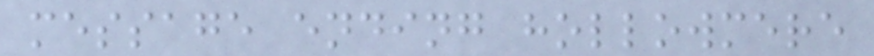message ending hollowmere
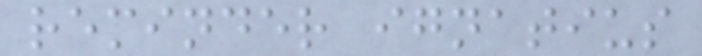reminder ignatius
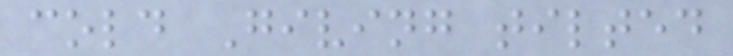cold Giving tilted
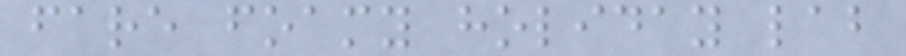fare foamy holiday lab
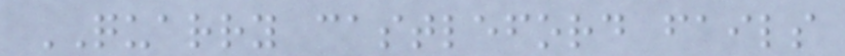QUARRY castleford fails
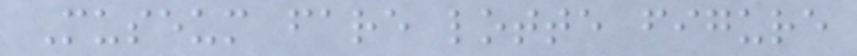Museum fare lotte figure
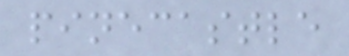pinecastle
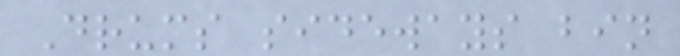Drums sideways bin
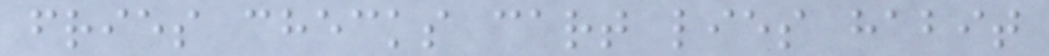fries checks cart lies habit
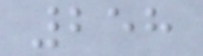258
